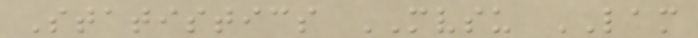Statistics MVSU LAM
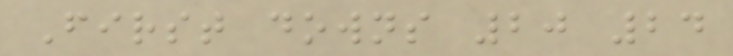First downs 20 24
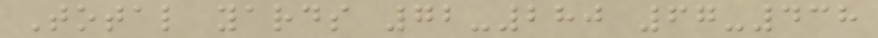Total yards 72-280 67-438
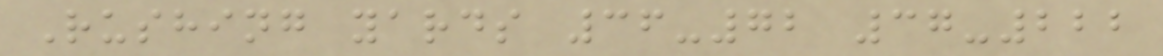Rushing yards 36-72 37-222
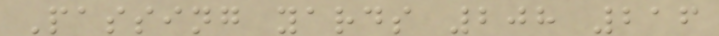Passing yards 208 216
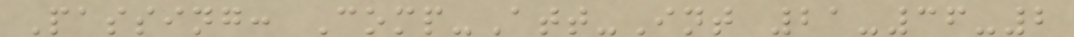Passing: Comp-Att-Int 21-36-2
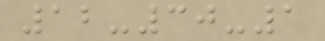12-30-1
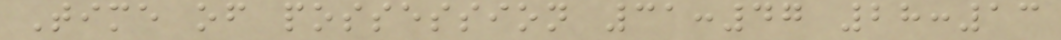Time of possession 31:47 28:13
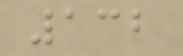132
